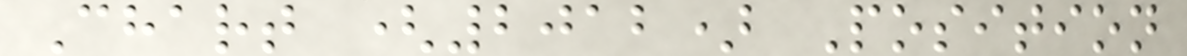Chart (2012) Position
